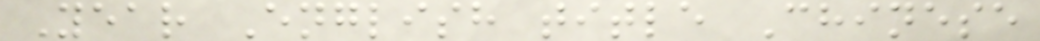Year English title Chinese
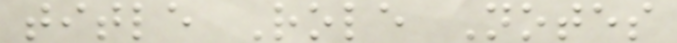title Role Notes
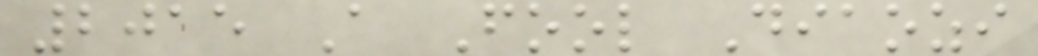2015 A Fool Diaozi
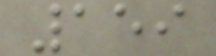159
